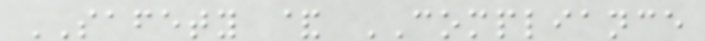SAFETY & COMPLIANCE
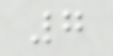7
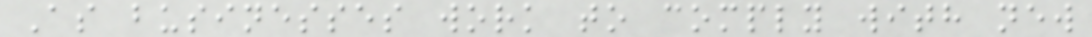As businesses work to comply with new
